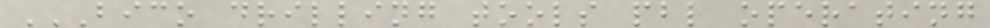BICO DRILLING TOOLS PBL OPERATING
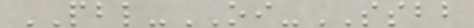PBL-OI-SSBB
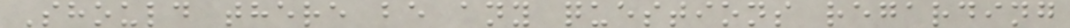Should there be any questions regarding
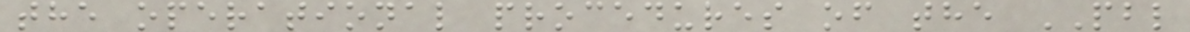the operational procedures of the PBL
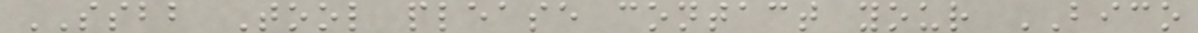SSBB Tool please contact your BICO
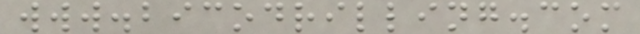www.bicodrilling.com
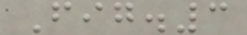Fig.3
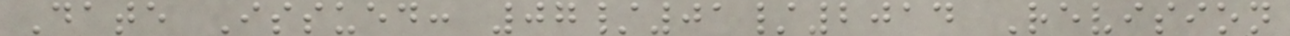Date Issued: 07/01/2014 Revision
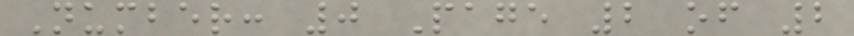Number: 0 Page 2 of 2
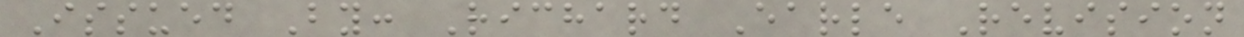Issued By: Richard Earle Revision
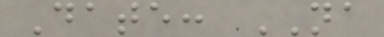Date: NA
